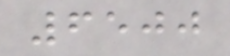6500
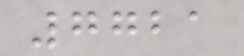7721
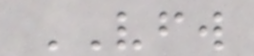VFW
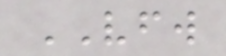VFW
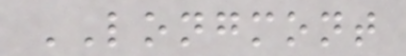LONGMONT
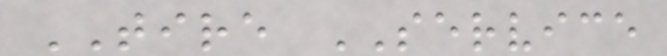TIRE SERVICE
